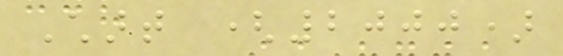Chart (2000)
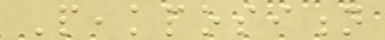Peakposition
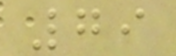79
